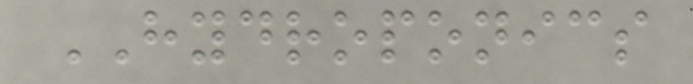HYDROPONICS
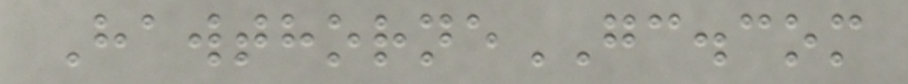HawthorneGC.com
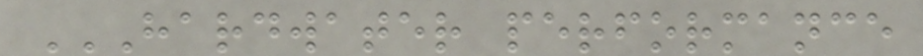HARDWATER PERFORMANCE
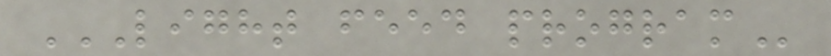LIGHT FEED PROGRAM
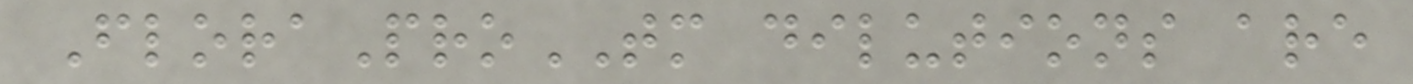FloraProTM dilutions are
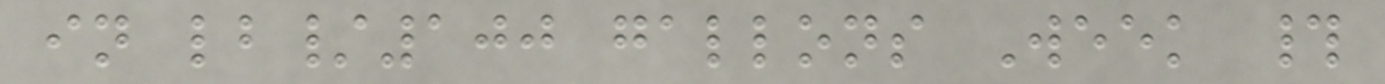in lb/100 gallons Week #
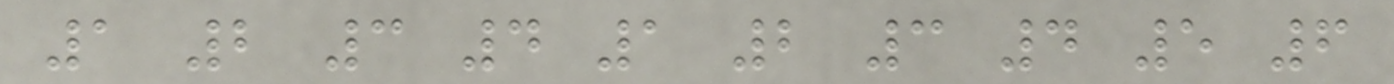1 2 3 4 1 2 3 4 5 6
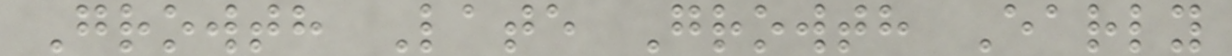Growth Late Growth Early
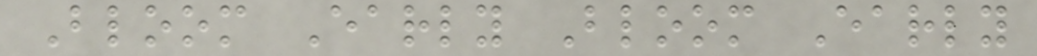Bloom Early Bloom Early
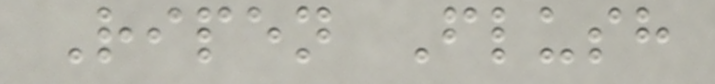Ripen Flush
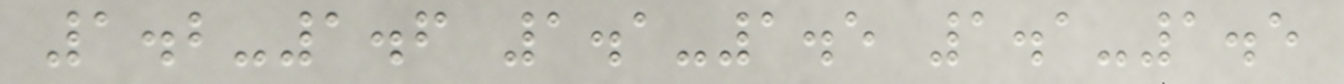1.2-1.6 1.1-1.5 1.1-1.5
